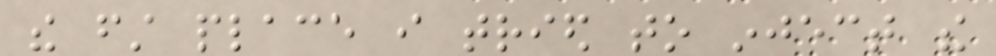the first place i tried to inject the
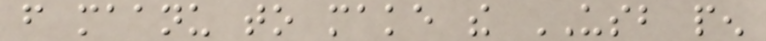from maanu to make the USB pen
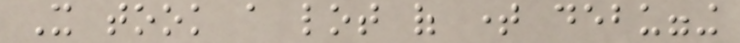It took a lot of time debugging
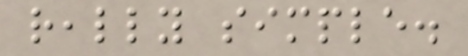really simple.
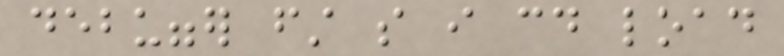debugger first so i could load
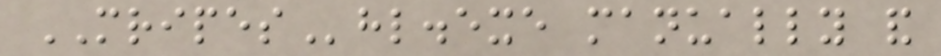MRIPEShl.exe manually and
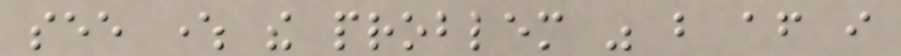see where the problem was but after i
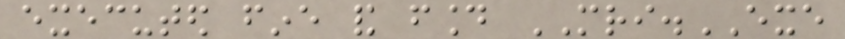executed fine and found MRI.EXE
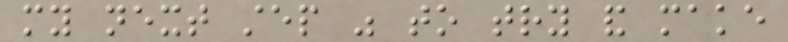my next step was to try and make
